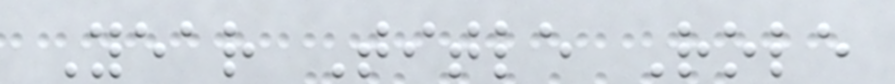Year Title Role
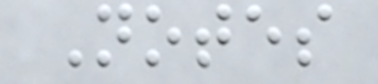Notes
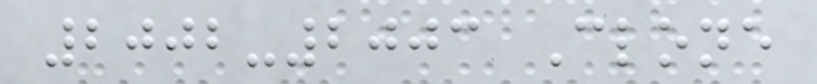2002-2003 Clone
